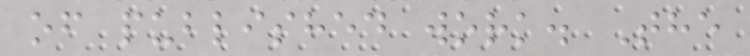of published work. The
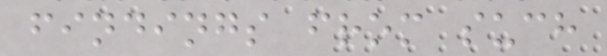findings from such
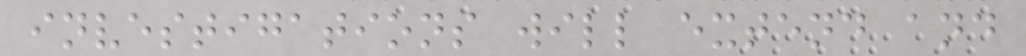investigations will extend and
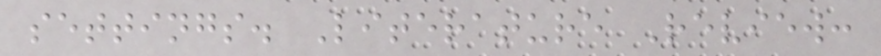settings. Literature Review:
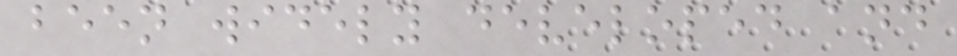been widely developed and
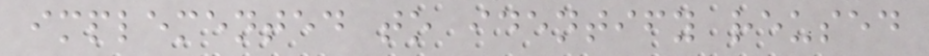implemented to identify reused
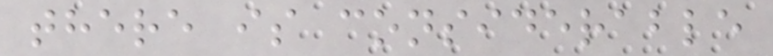there is considerable
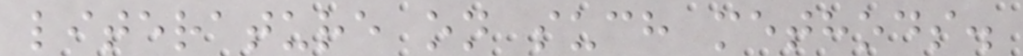literature on such methods.
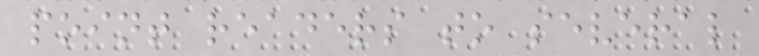point readers to several
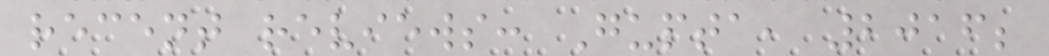recent reviews: Gupta, 2016;
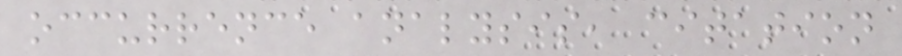occurrence analysis, citation
